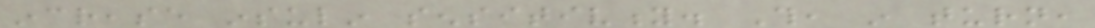increase insulin sensitivity. This, in turn,
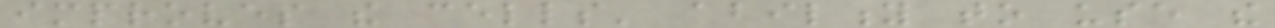improves the cells' ability to use the
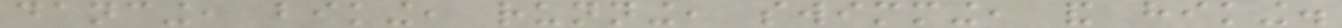dancing, biking, running, swimming, and hiking.
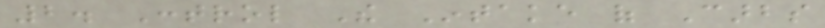2. Control The Intake of Carbs
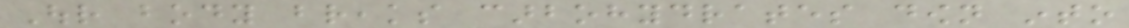Our body breaks carbohydrates down into
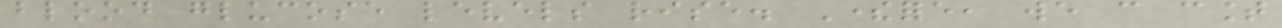blood glucose levels rise. Therefore, we can count
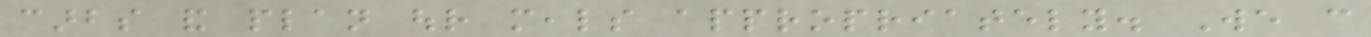carbs and plan our meals appropriately. We can
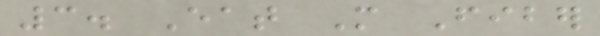3. Eat More Fiber
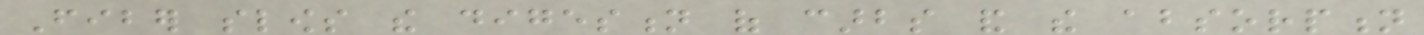Fiber slows the digestion of carbs and the absorption
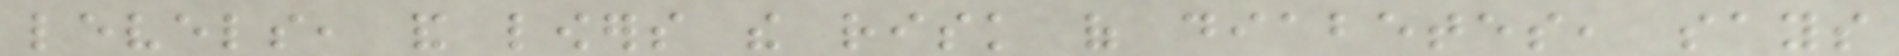levels, and lowers the risk of diabetes, says
